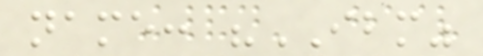name: "IBM"
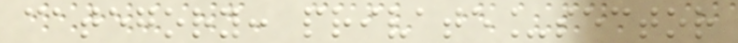category: private_sector
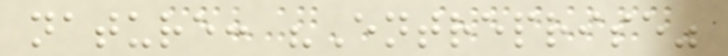nature: "Entreprise"
